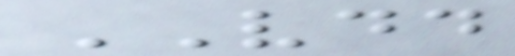VDD
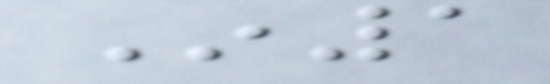In1
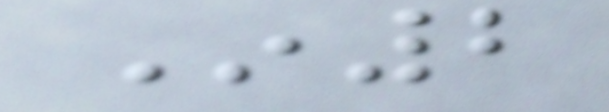In2
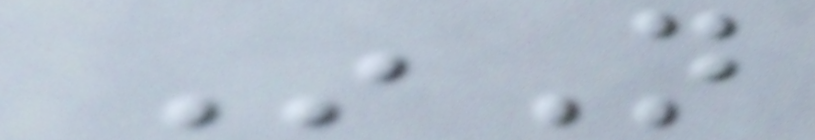InN
